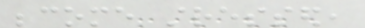become stressed,
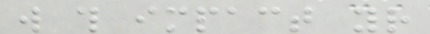will this impact your
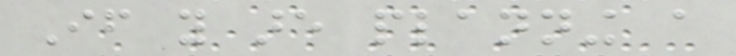If you are planning a
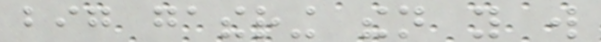big gathering then you will
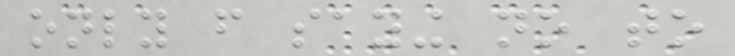only from saying no to
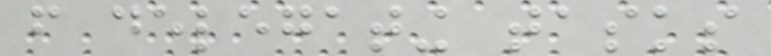from delegating tasks
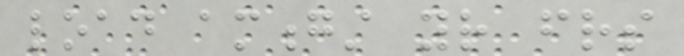load amongst your friends
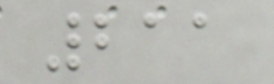211
